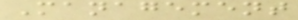Management
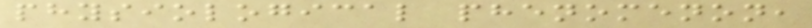physiological phenomenon,
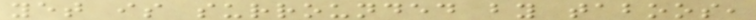yet is surrounded by taboos,
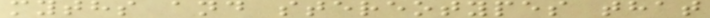myths and stereotypes that
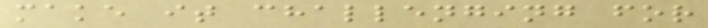make it challenging for
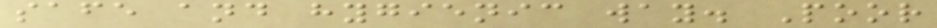safe and hygienic way. Poor
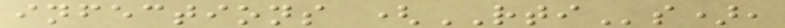infections (RTIs),
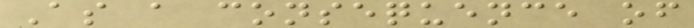As a consequence of
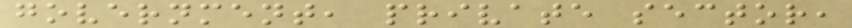government, private sector,
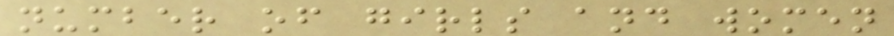number of girls and women
